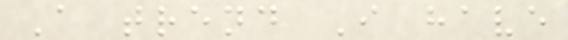A trend I have
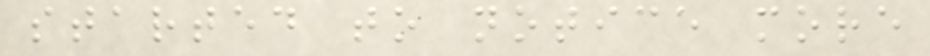started to notice more
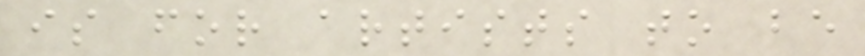is for artists to be
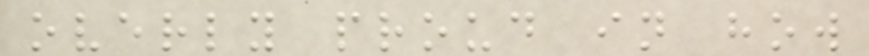overly proud in how
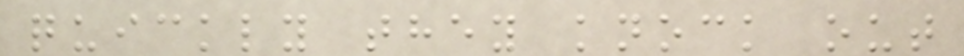quickly they knock out
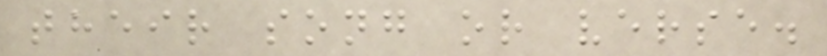their song or verse.
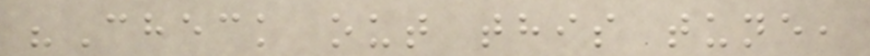"Check out this tune,
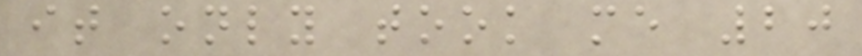it only took me 20
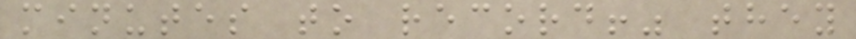minutes to record!" they
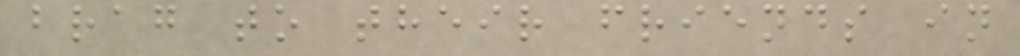brag to their friends in
